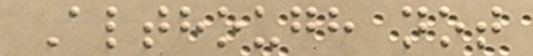Although not
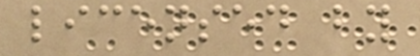licensed by
